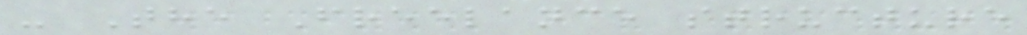- The Freelance structure
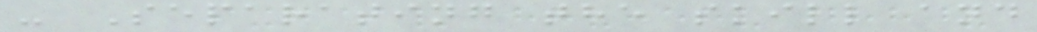- Separating the skill and
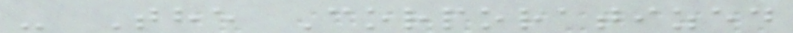- The Corporatized
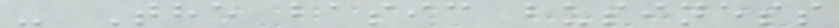- The basic business
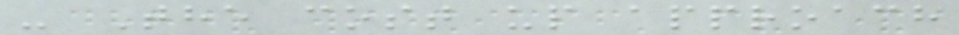- The cost up approach
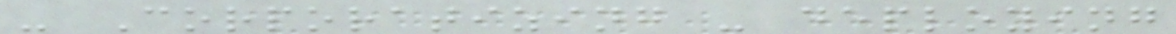- Corporatizing - deploying
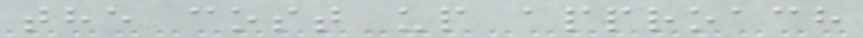the cost up approach
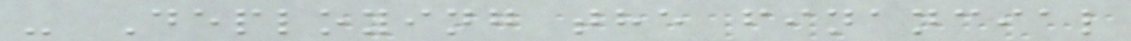- Deploying the financial
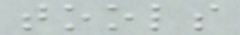tools
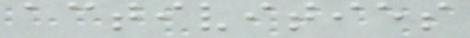activities
